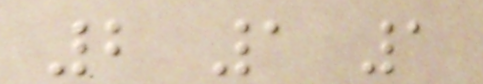2 1 1
